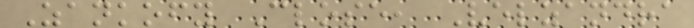Zankofy Close, Velzandra
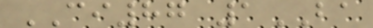CI87 1BA
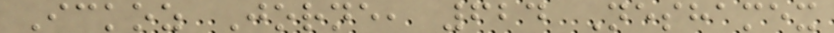Ickoz Jorne, 624 Neshamex
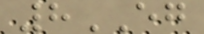8EG
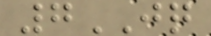7JQ
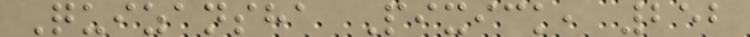Quizansha Pixick, 252
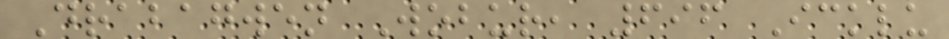Drabagwen Wobur, 696 Icklu
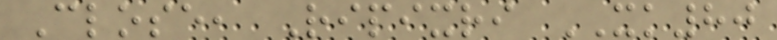Close, Ripixri XK80
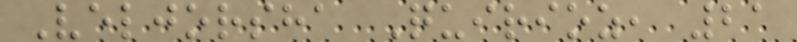Veljorsha Quirioz, 21
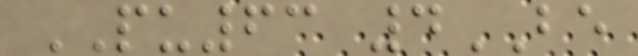PU63 4BE
